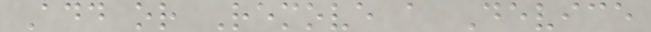Add or Remove a Device
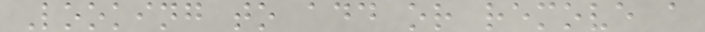Looking to add or remove a
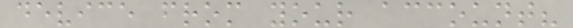device from your account?
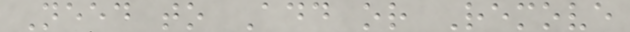Need to Add or Remove
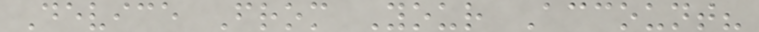Device From Your Account?
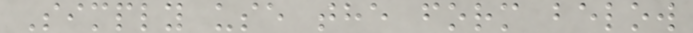Simply use the form below
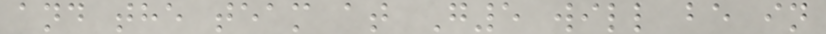and the team at G5 will be in
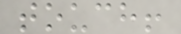touch!
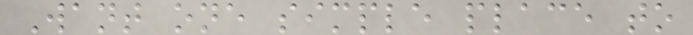Want one simple place to
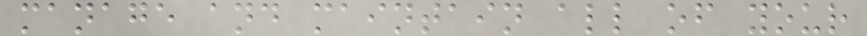manage and maintain all of your
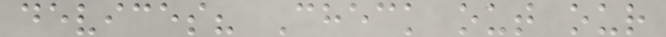devices? Check out our
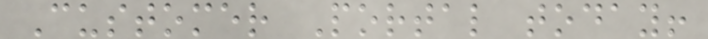Customer Portal today!
